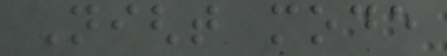Night mode
